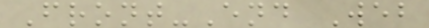Front-End Web
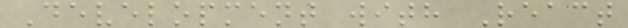Development with React
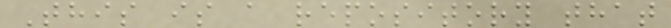This is a repository that
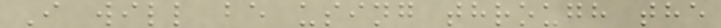I will be using through the
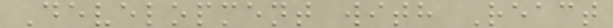Development with React
